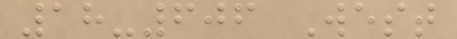18-606 West
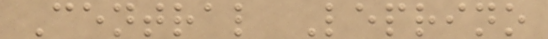Central Leprino
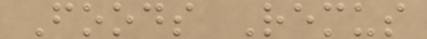Foods Remus
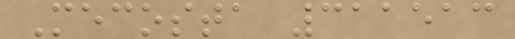Mecosta 311513
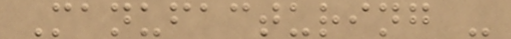Manufacturing -
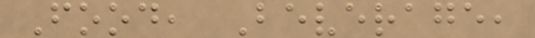Food, Beverage,
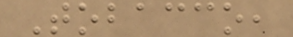Tobacco,
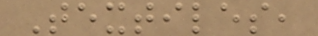Textiles,
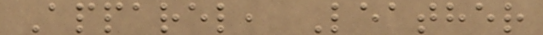Apparel, Leather
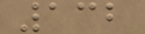132
